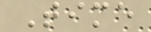Time
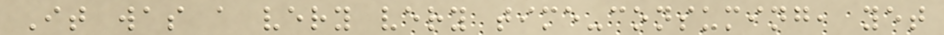It was a very very time-consuming, yet
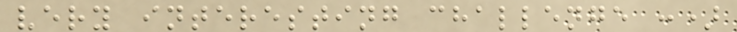very interesting challenge :)
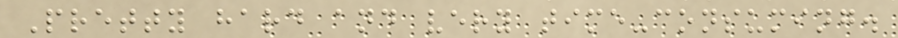Pretty hard and very time-consuming.
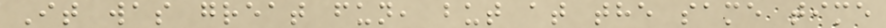It was great fun, but at the same time
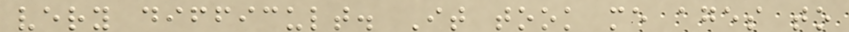very difficult. It took me ages to
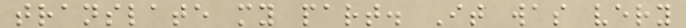translate my part. It was very
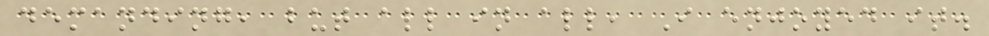demanding, but all in all, I enjoyed it.
